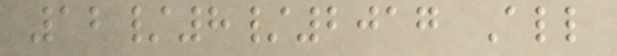12/8/2017 All
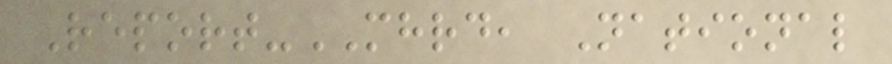Report-MHRD, National
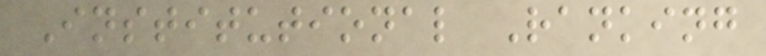Institutional Ranking
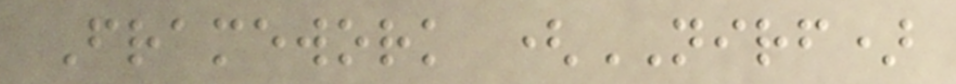Framework (NIRF)
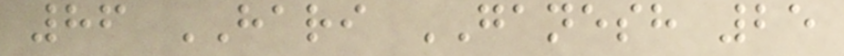86 HARI GANESH 25
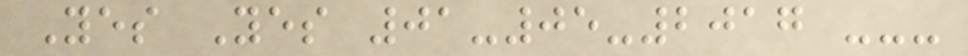Yes Yes 01-05-2017 ---
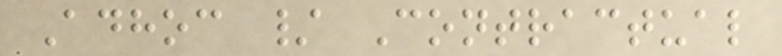Adhoc / Contractual
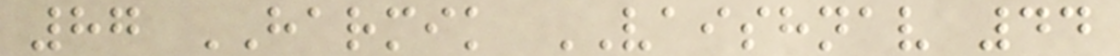87 HARMIK VAISHNAV 44
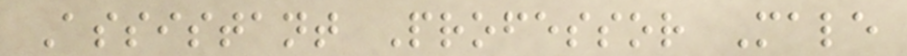Assistant Professor Male
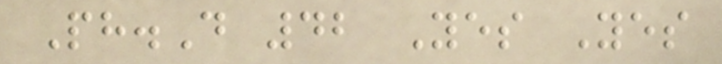Ph.D 42 Yes Yes
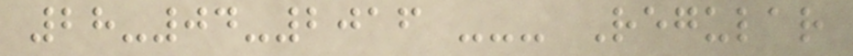28-04-2016 --- Regular
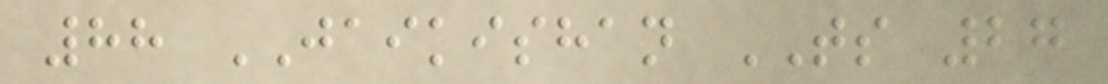88 JAIKISHAN TS 27
